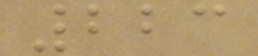223
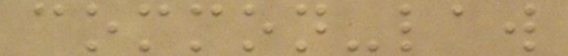common-law
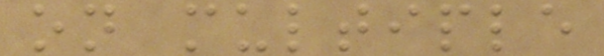on multiple
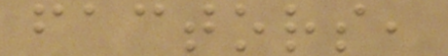factors,
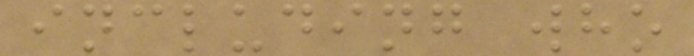including who
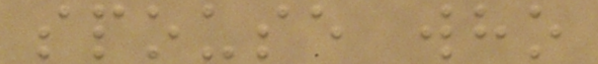spouse who
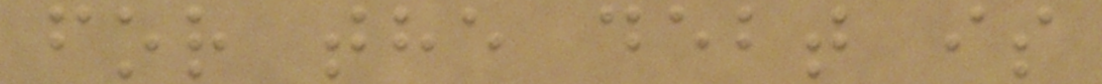for the debt is
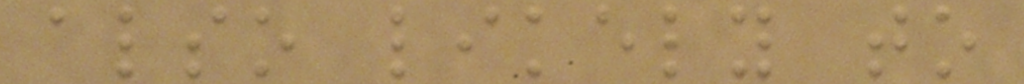also likely to
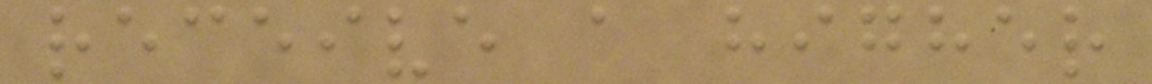receive a higher
